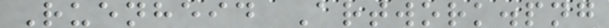Ruenheid Artwork.png
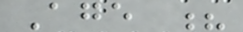Age ?
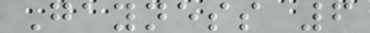Gayness 6
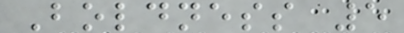Boldness 5
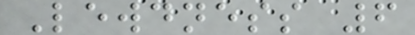Lewdness 6
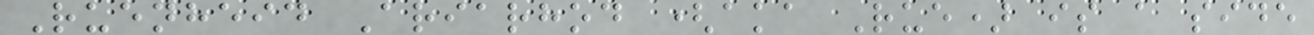Ruenheid Ariarhod (aka Rue) is a side
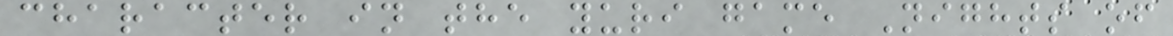character in the yuri game Nights of
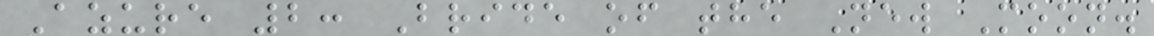Azure 2: Bride of the New Moon.
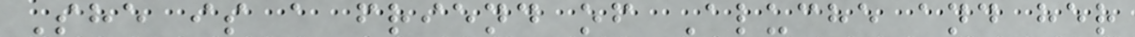She is a friend of Aluche and her
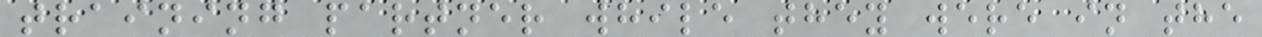training partner while they were in the
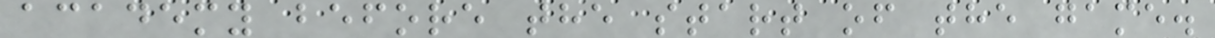academy before the start of the game.
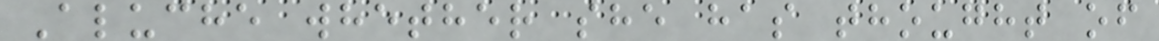Aluche whether she has thought of
